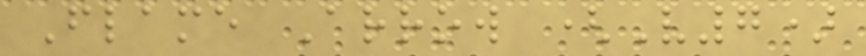Flame Arrow (V7)
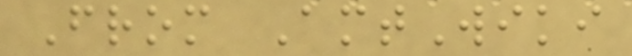From AmtWiki
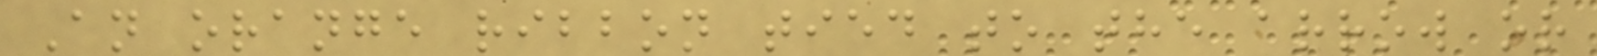An orange ribbon tied to the arrow or
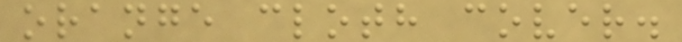orange cloth cover.
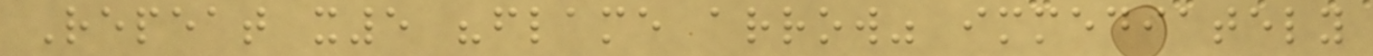Repeat x5 "flame arrow" immediately
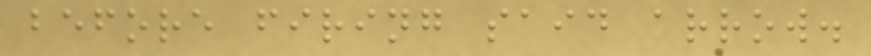before firing said arrow.
